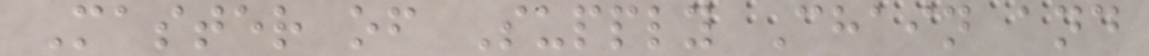Master of Supply Chain and
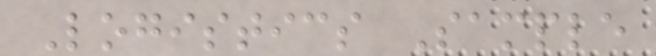Logistics Sample
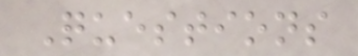Questions
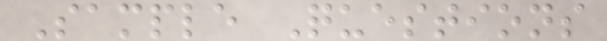Sample Questions
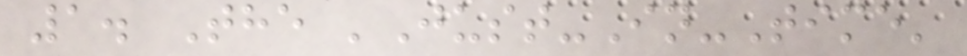1. The 'Just-In-Time'
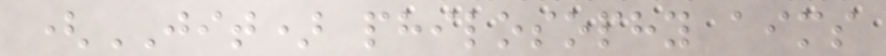(JIT) philosophy aims
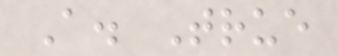A. True
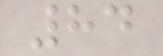84
